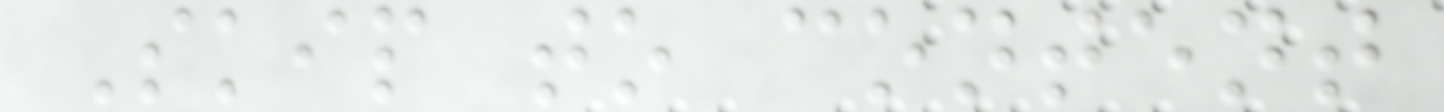Skip to content
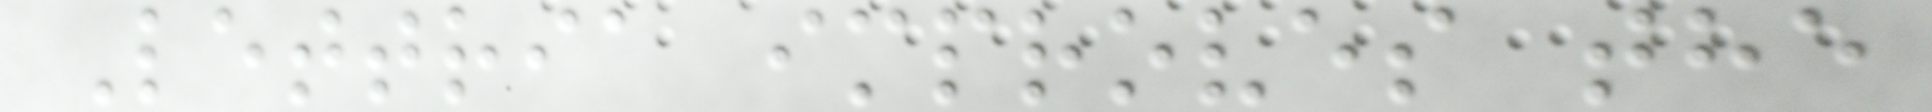Lettria improves the
